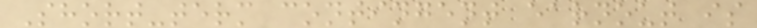Short-term contingent earnout is
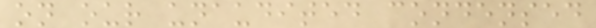on our unaudited condensed
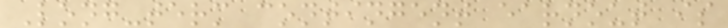Long-term contingent earnout is
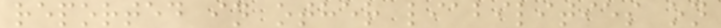reported in other liabilities on
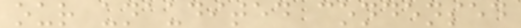our unaudited condensed
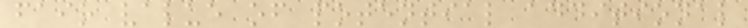fair value of potential additional
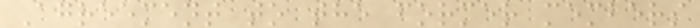Agreement to the former members
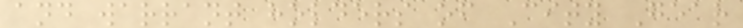and warrant holders of City Gear
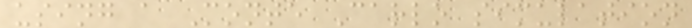using a Monte Carlo simulation
